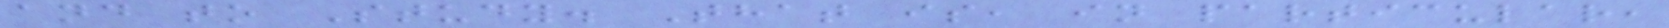and to Study. That is, in particular,
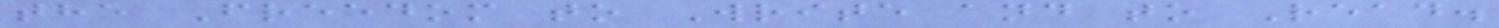the Freedom to Write and to Read.
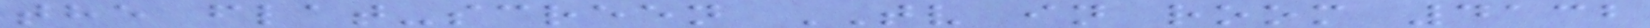the flat-screen TV in room 4132
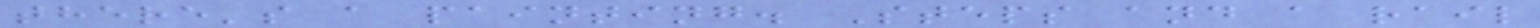there's a painting. Steps and a rail
